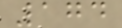174
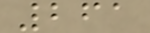261
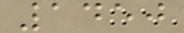1450
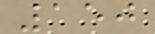150
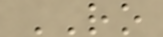RO
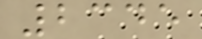2345
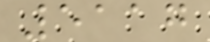5117
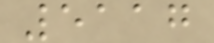5117
